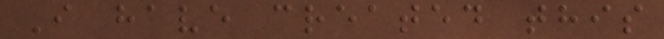I have created this
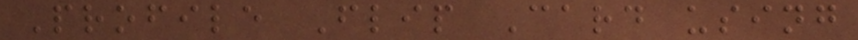Profile Flip Card using
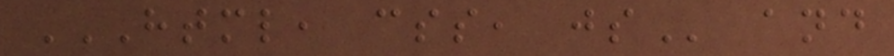HTML, CSS, JS and
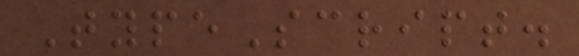TypeScript.
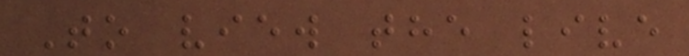To view the live
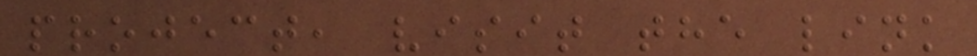project, visit the link
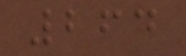264
